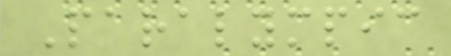Paralympic
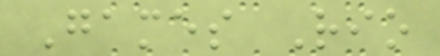Games Rio
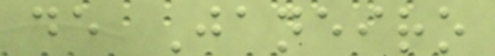de Janeiro
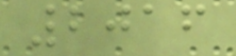2016
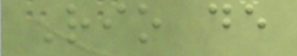Rio de
